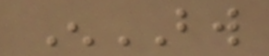EnBW
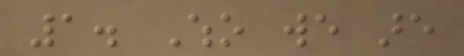1. Who we are
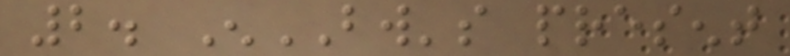2. EnBW's present
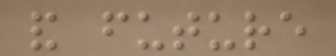and future
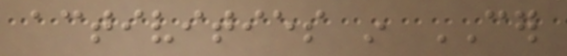activities in CER
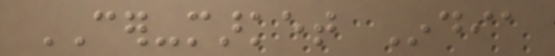CER-market India
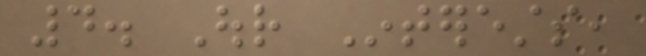4. Our Interests,
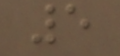5
